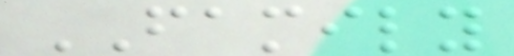FAMILY
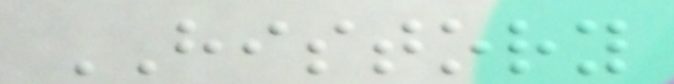HISTORY
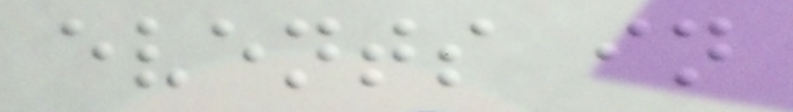events in
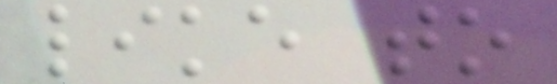like to
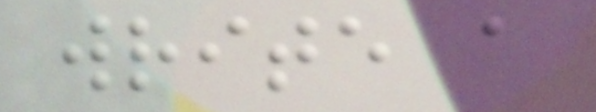write a
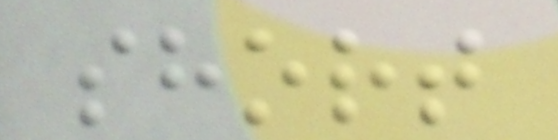short
